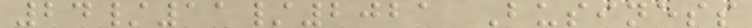24/11/2021 Business
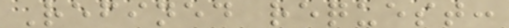Refined request:
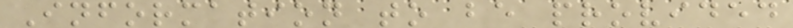Information to be provided
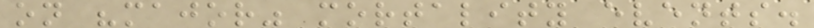on "major" mortality events.
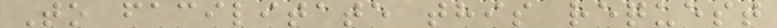To facilitate this request
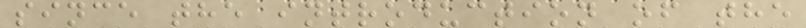since the introduction of the
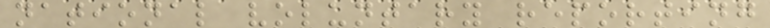national voluntary reporting
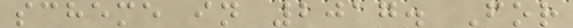scheme in 2017. For
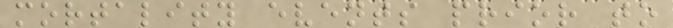mortality events prior to
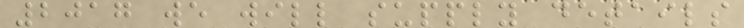2017 we will supply details
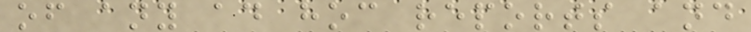of any ad hoc reports and
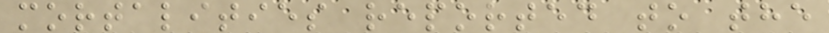mortalities reported to the
